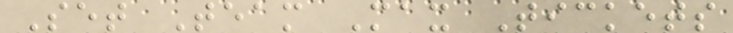Set Team Max Tickets
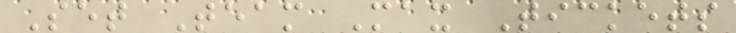Set Team Max Tickets
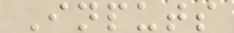Inputs
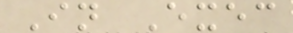In Exec
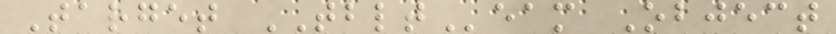Target TBLTeam Object
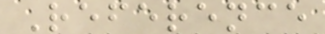Reference
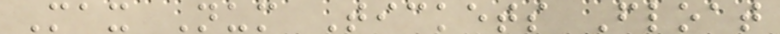Max Num Tickets Float
